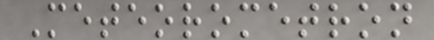Meteorometron
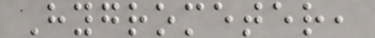Hygrometer,
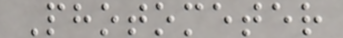Photometer
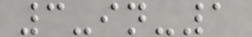3-in-1
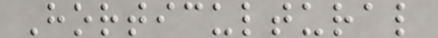Horticultural
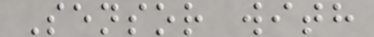Sensor with
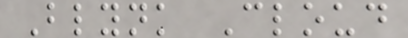Blynk Cloud
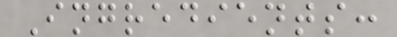Ingredients:
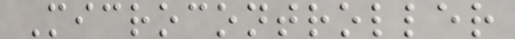Microcontroller
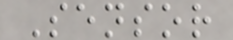Sensor
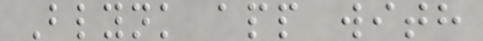Blynk app with
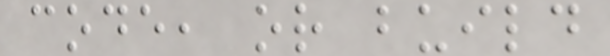code, or build
